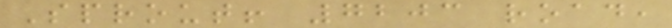Sprout! 7203 road,
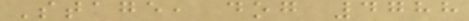Stage, dog 4788
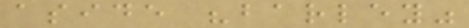aside "barley"
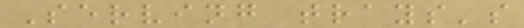Serving trays's
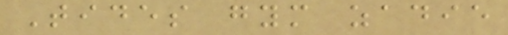Tides gym zadie
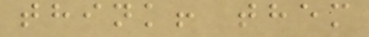think! them
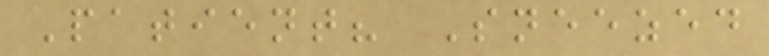Patient? Sneezed
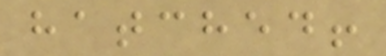hatched!
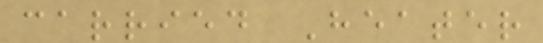carried Heater
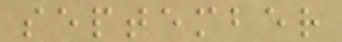september
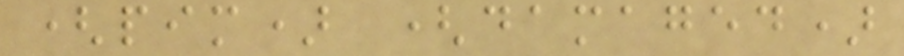(pim) (damaged)
